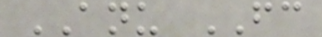ANU FC
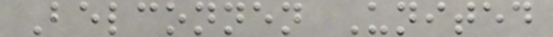Belconnen United
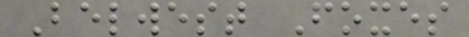Belwest Foxes
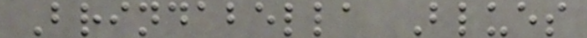Brindabella Blues
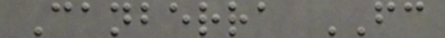Canberra FC
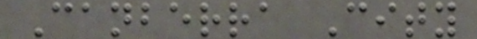Canberra City
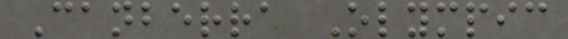Canberra Olympic
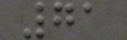71
